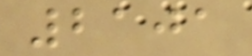2101
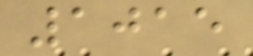1015
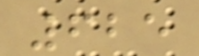625
